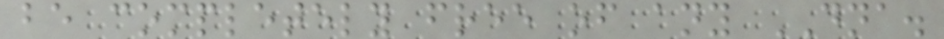be completely free of any DNA.
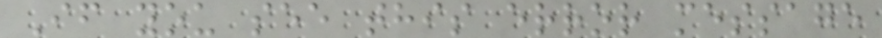If you see this error message
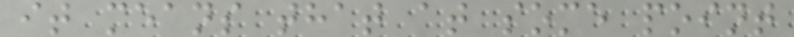it means that at some point
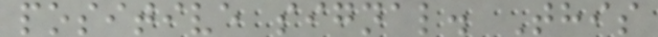positive signal. This
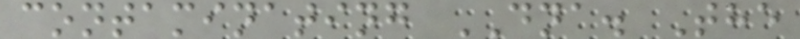contaminating DNA. The
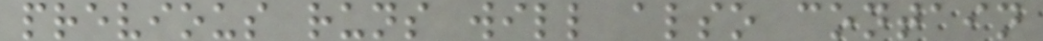previous runs will also contain
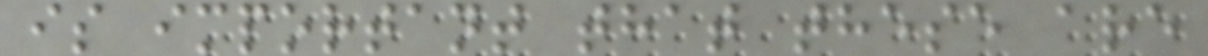is important that these are
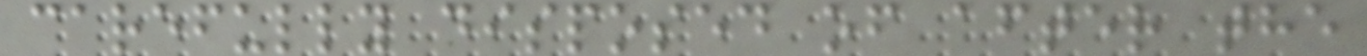carefully disposed of after the
